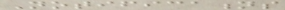Notifications
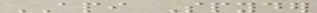API Spyder
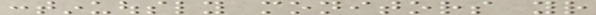continuously monitors your
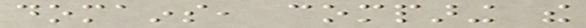domains, comparing the
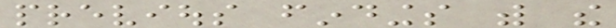previous findings with the
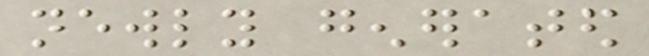newly generated
